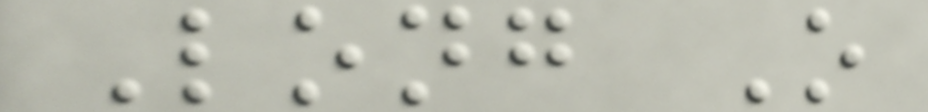Long O
